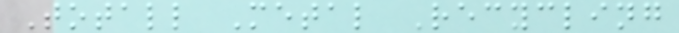Totall Metal Recycling
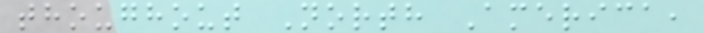thoughout North America,
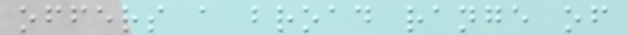offers a broad range of
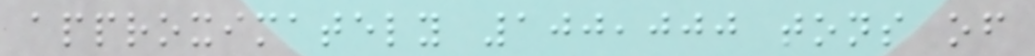approximately 100,000 tons of
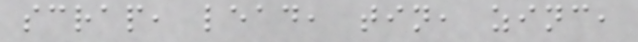scrap, lead, tin, zinc,
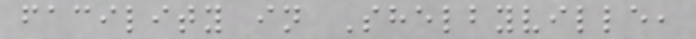facility in Shelbyville,
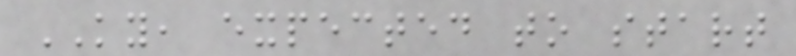KY, expected to start
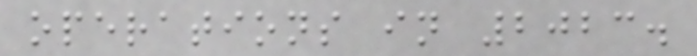operations in 2023.
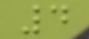4
